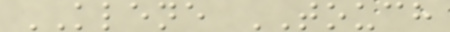KLENE TOUCH
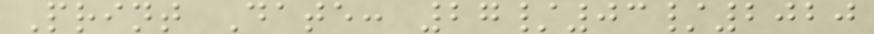Print Date: 27/03/2020
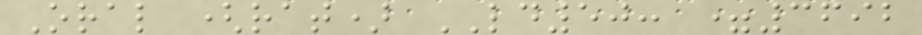Oral (rat) LD50: =3692
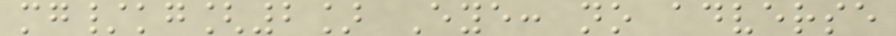mg/kg[2] Eye: no adverse
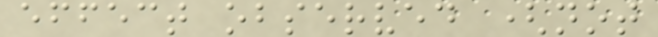effect observed (not
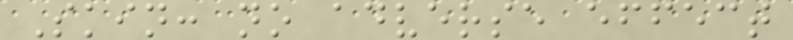Skin: no adverse effect
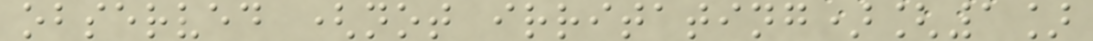observed (not irritating)[1]
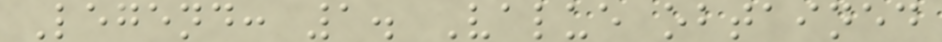Legend: 1. Value obtained
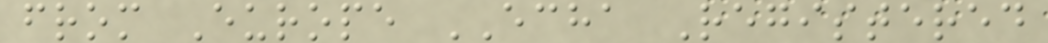from Europe ECHA Registered
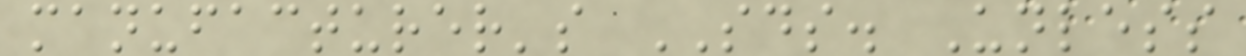manufacturer's SDS. Unless
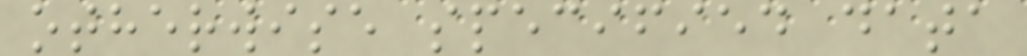otherwise specified data
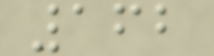162
